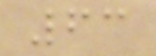63
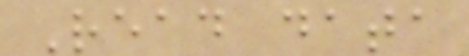Read data
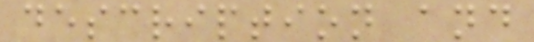description and
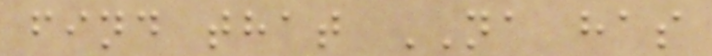find that NA has
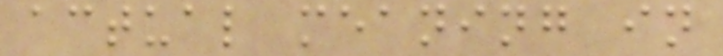actual meaning in
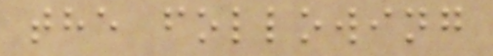the following
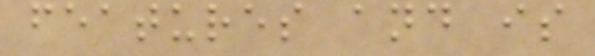features and is
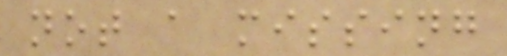not a missing
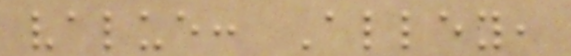value: Alley,
